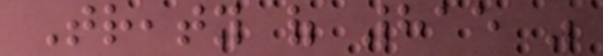Treaty of 815 was
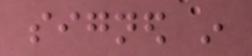signed in
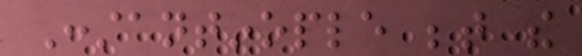Constantinople between the
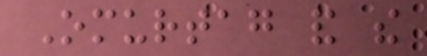Omurtag and the
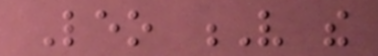Leo V the
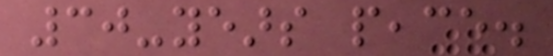30-years peace.
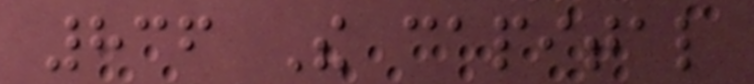836 The capital
